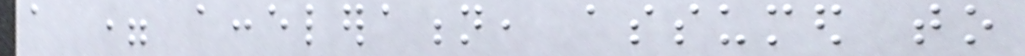a = acceleration, assumed to
